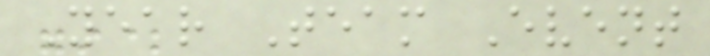Year Team Event
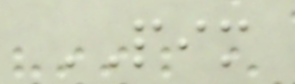PIM
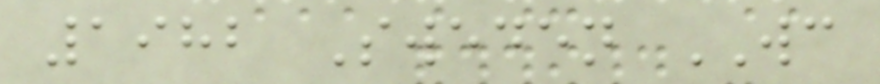1982 Sweden WC
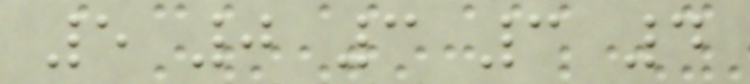5 0 3 3 4
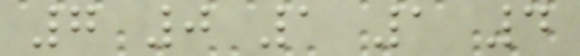7 0 1 1 4
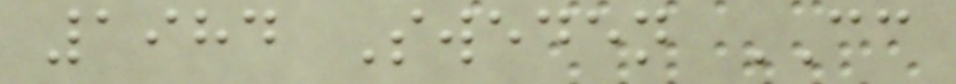1984 Sweden CC
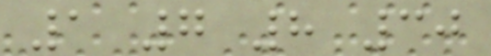1 7 8 30
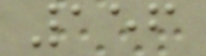156
